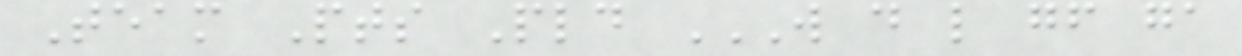Team Pts Pld W D L GF GA
